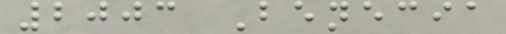2003 Benecia
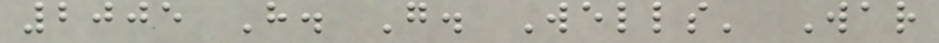2005 H. G. Wells' War
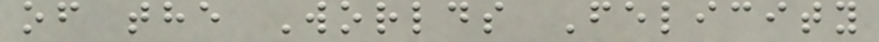of the Worlds Felicity
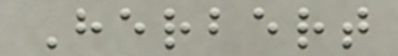Herbert
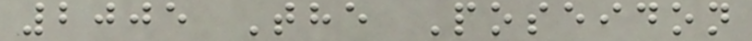2005 The Poseidon
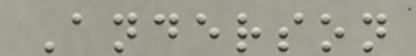Anderson
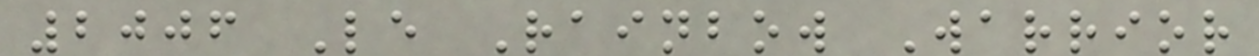2006 Le Rainbow Warrior
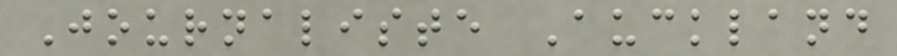Journaliste Auckland
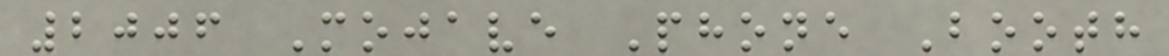2006 Mojave Phone Booth
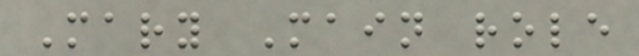Mary Main role
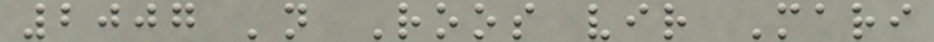2007 'n Roos vir Mari
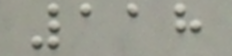118
